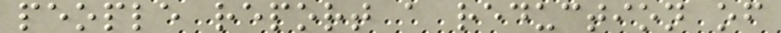people report a reduction of
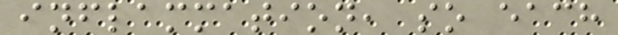inflammation, so each
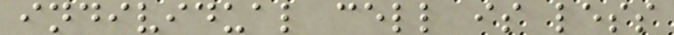individual cell is less
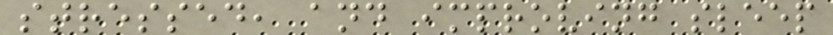stressed, and improving sleep
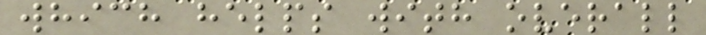which helps with overall
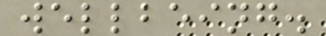wellbeing.
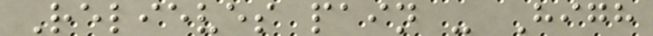Relieves pain - High
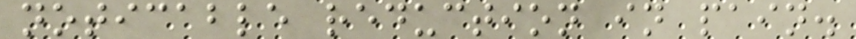noticable reduction in pain.
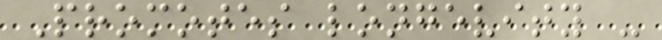Promotes longevity -
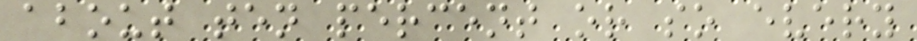about ten percent or so every
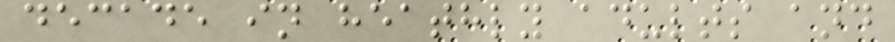decade in heathly adults and
